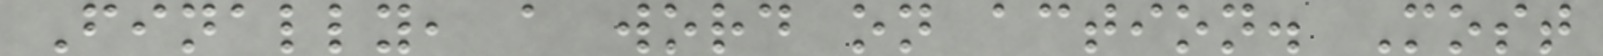Finally, a word on action. Most
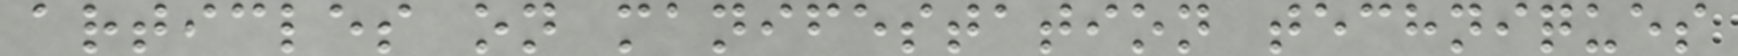articles on manifestation techniques
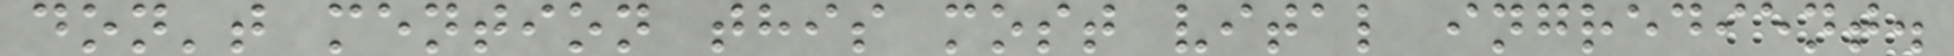don't mention this most vital ingredient.
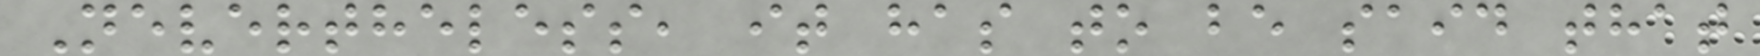Nevertheless, it has to be said that
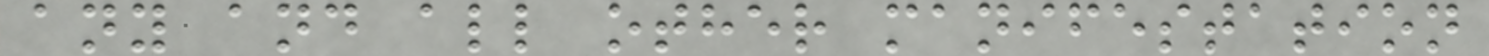any and all other manifestation
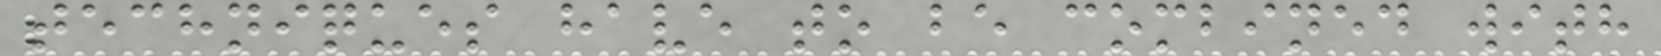techniques have to be combined with
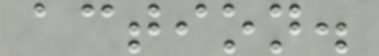action.
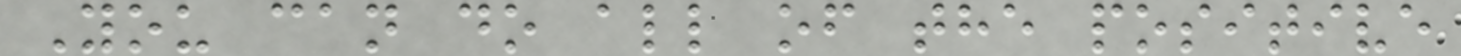You can do all of the positive
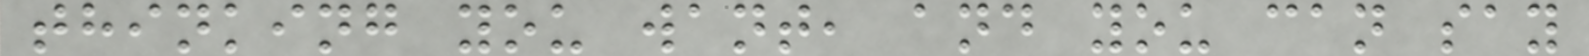thinking you want, and you can say
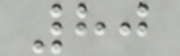80
